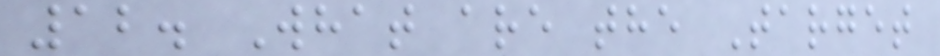12. What are the Target
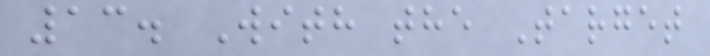13. With the Target
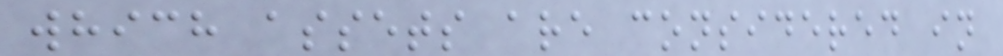which assets are considered in
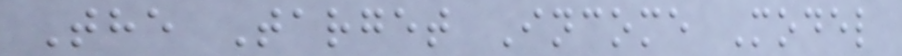The Target Income Model
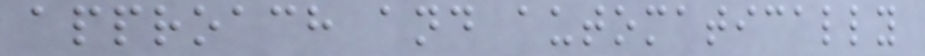approach and automatically
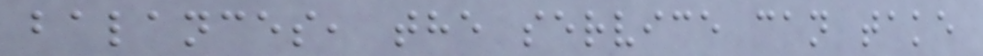balances, the service can take
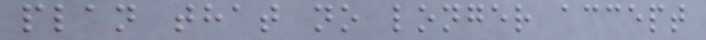plan that no longer accept
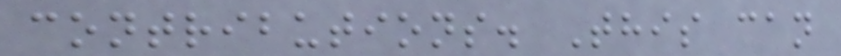contributions. This can
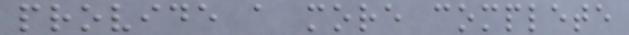provide a more complete
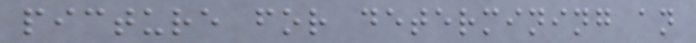picture for determining an
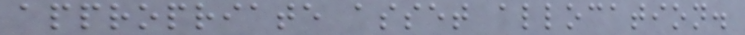appropriate asset allocation.
